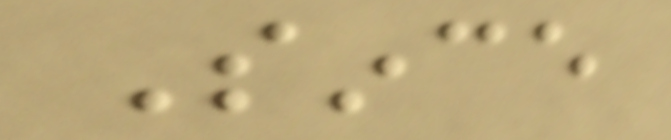Since
